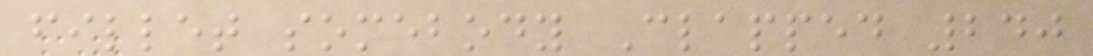fillet somebody Clapped 240
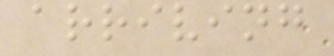arriving
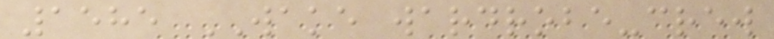1585 WAKE wardrobe-crew
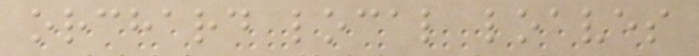orchard local loaves
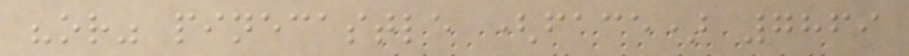"or" pinecastle (face) 7869
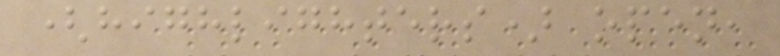(highlighters) open,
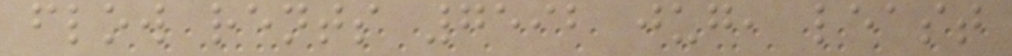flow rents 7592 jug, least
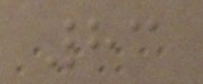83
